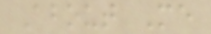About Me
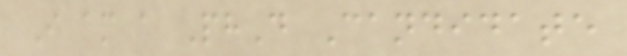I am a PhD Candidate
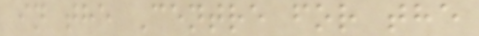in the Centre for the
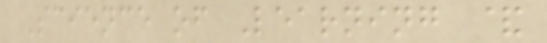Science of Learning &
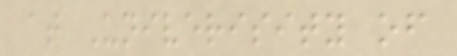at Univerisity of
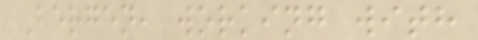Bergen, working with
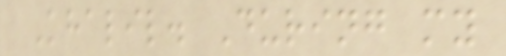Khalil. During my
